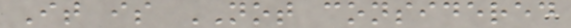It is NOT considered
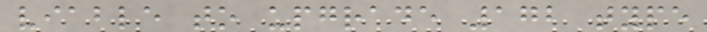viable to upgrade 172 type
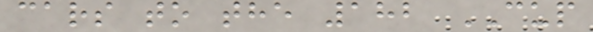cars to the 182 CUP
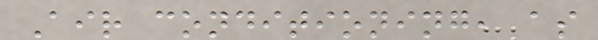Air conditioning, as
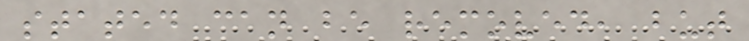stated can be removed, but
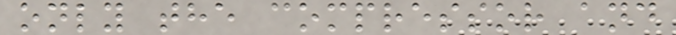only the compressor and
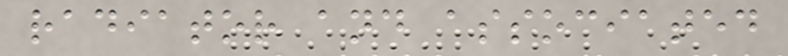radiator and associated
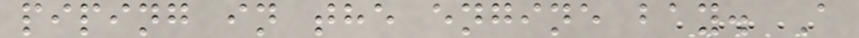piping in the engine bay. A
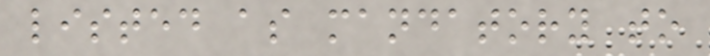listed as mandatory to
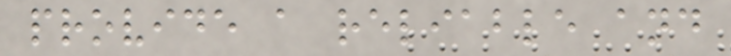provide a reliable and
